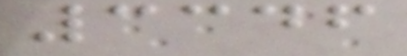3346
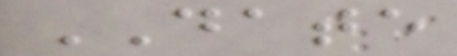DATE
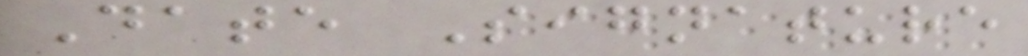Date Signature
